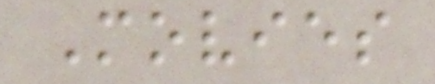Movies
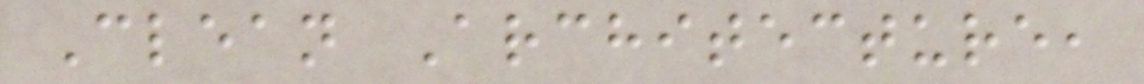Clean Architecture,
